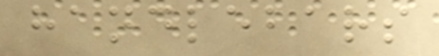handlebars
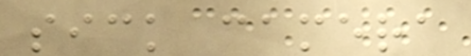sick camera
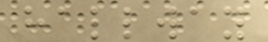hallway
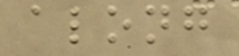along
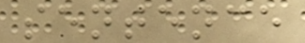sentence
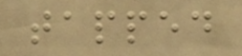tapped
